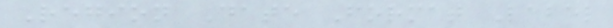Region Date Format Label
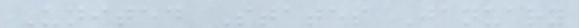United States January
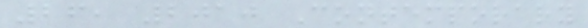26, 2010 Contemporary
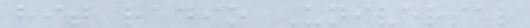hit radio Universal
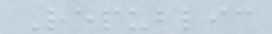Republic
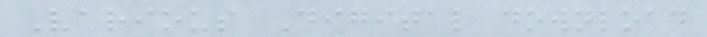Various Digital download
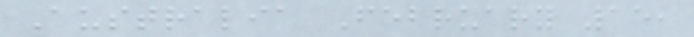Australia February 15,
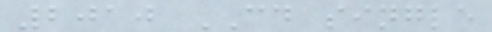2010 CD single
